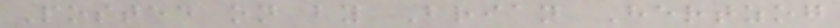Posted on by Brian Hertzog
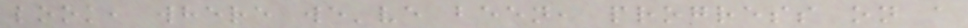look, where we've been, progress on a
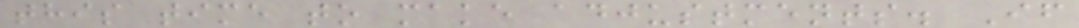this time to make adjustments. If
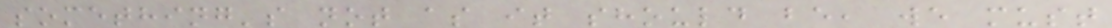something's not as it should be, we must
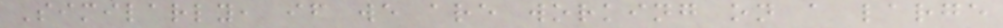Similarly, if we are working on a large
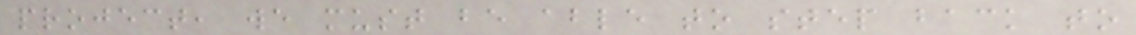project, we must be able to step back to
